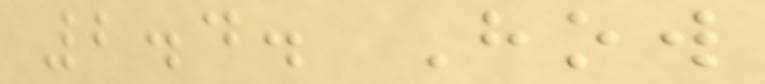2.4. How
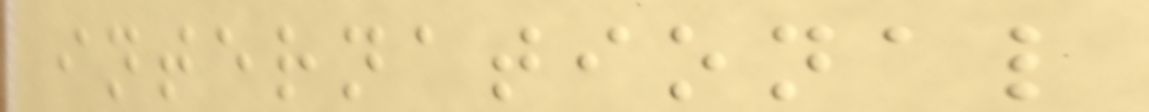international
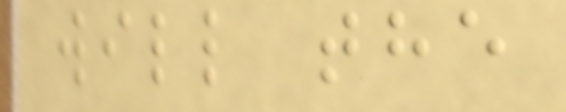will the
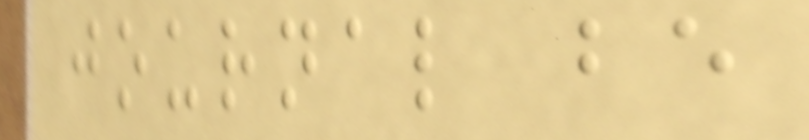journal be
